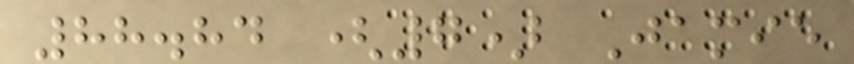88.84 (7) Jamie
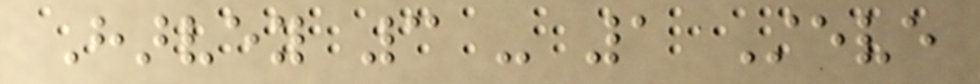Harvey 3 - 1 Steve
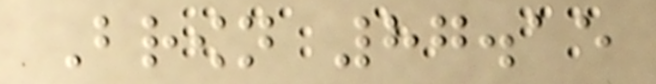Brown 87.15
